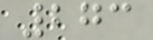273
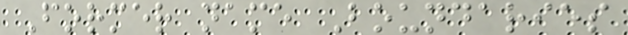Former name Boundaries
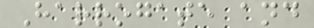Harrogate and
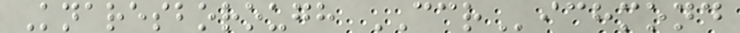Knaresborough CCRichmond
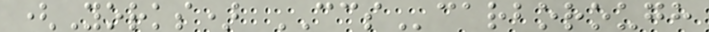(Yorks) CCScarborough
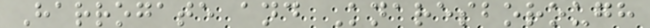Harrogate and Knaresborough
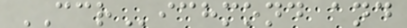CCRichmond and
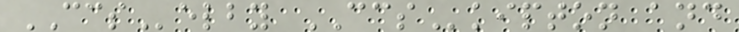CCSelby CCSkipton and
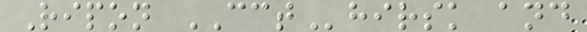Ripon CCThirsk and
